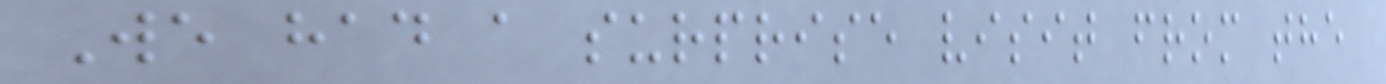We had a surprise visit from the
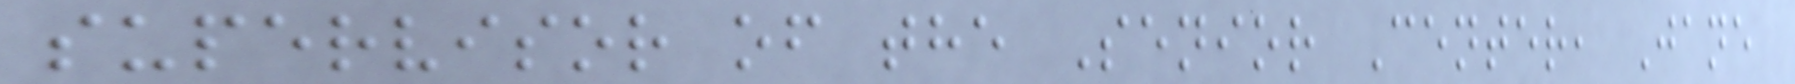supervisor of the Senior Center, Jane
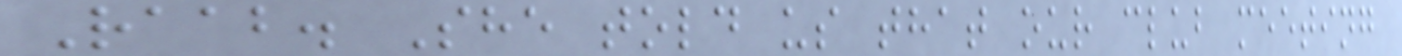Raab. She told us that our club meeting
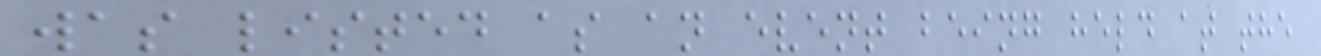was listed as an event being held at the
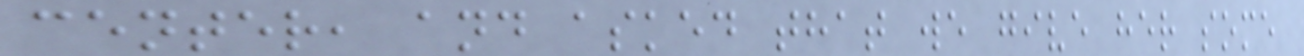center, and asked that we give her some
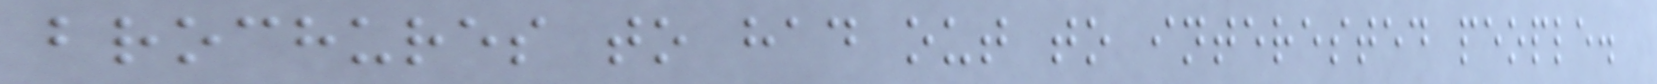brochures to had out to interested people.
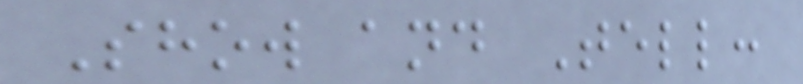Show and Tell:
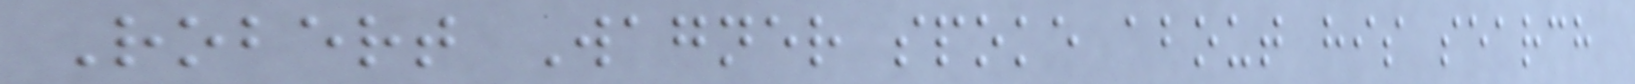Robert Wagner spoke about his search
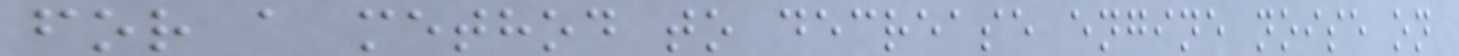for a method to decrease engine noise on
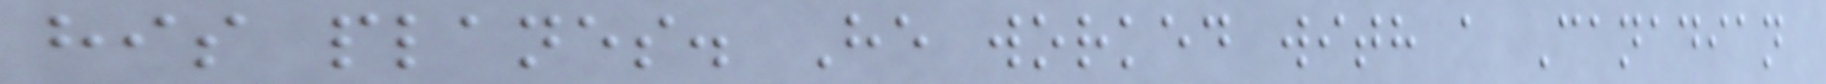his planes. He worked with a Canadian
